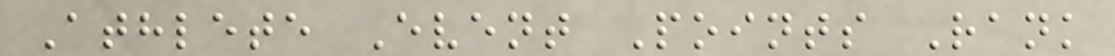Athlete Event Points Rank
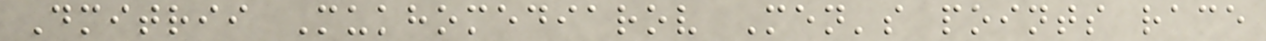Dmitrii Mukhomediarov Men's points race
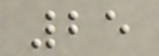25
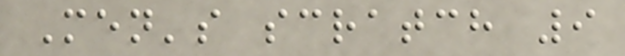Men's scratch 9
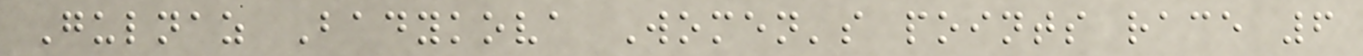Gulnaz Badykova Women's points race 6
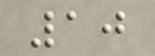10
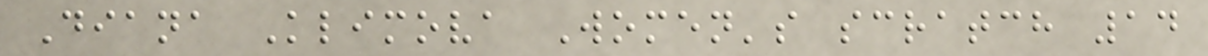Diana Klimova Women's scratch 14
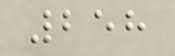258
